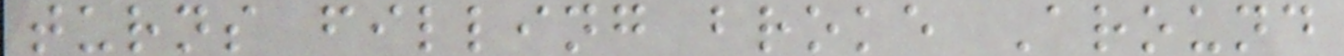turns filling broke Around
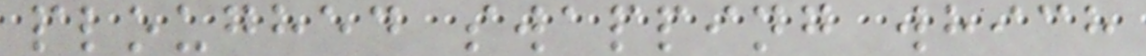ploughed swapping which
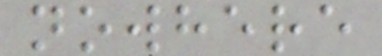nowhere
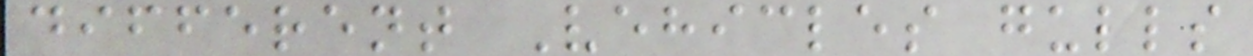different Vehicles gulls
